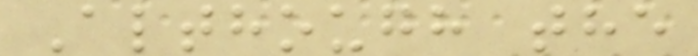Although the
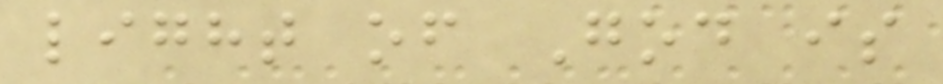light of God is
